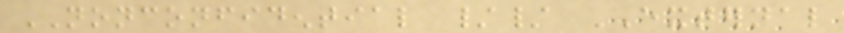NONCONFIDENTIAL // EXTERNAL
